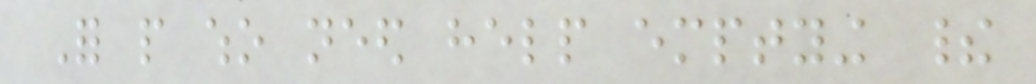For people who need help emptying their
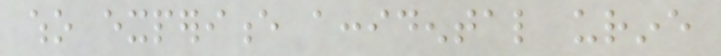who experience accidental urine
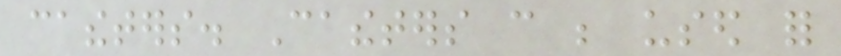catheters. Catheters can be used for
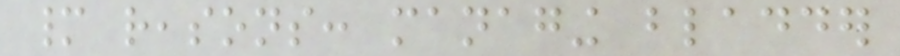many reasons: managing bladder
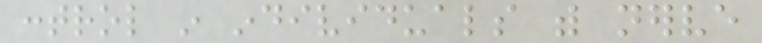control in individuals with nerve
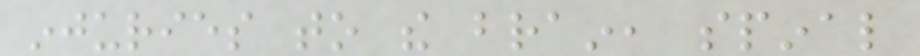injuries to the brain, spinal
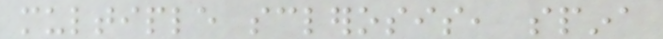multiple sclerosis, spina
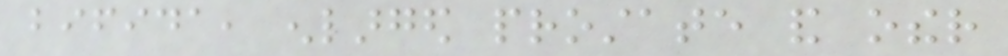bifida, enlarged prostate and other
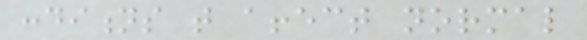conditions that affect normal
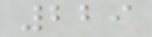229
